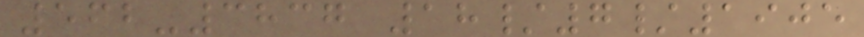562-3837 18/7/1905
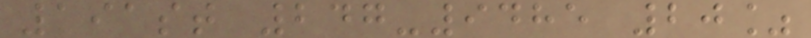191st 247-9485 20%
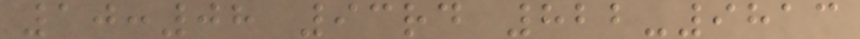10:08 93rd 822-9813
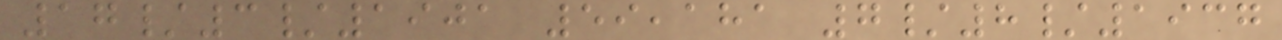17/3/1901 59,181 7/8/1937
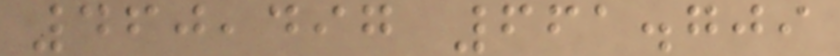460,497 661.709
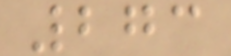273
